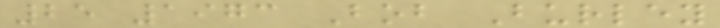25 1973 Bob Burley
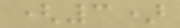(3)
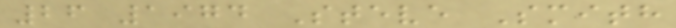26 1974 Steve Smith
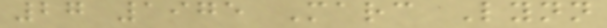27 1975 Marc Lynn
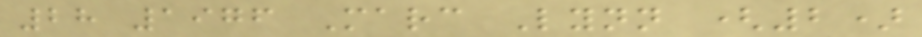28 1976 Marc Lynn (2)
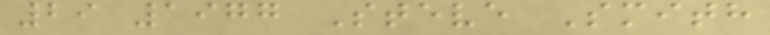29 1977 Steve Smith
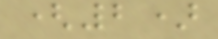(2)
